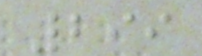299
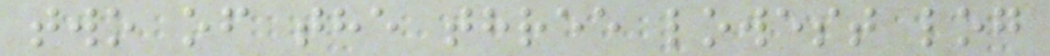two of the three lowest log
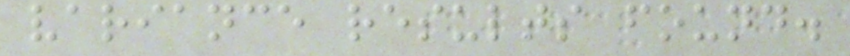variance results found.
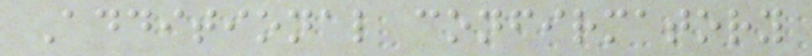Additional confirmatory
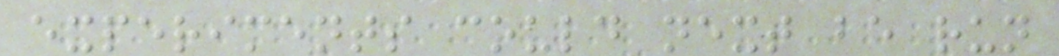experiments could next be run
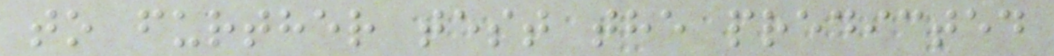to further test the predicted
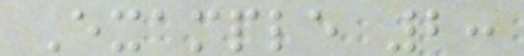Example 2:
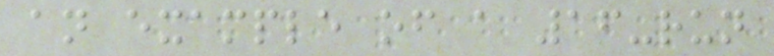an example of a 16-run
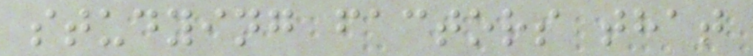studying factors that
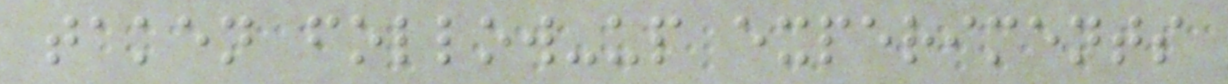taken follow-up experiments
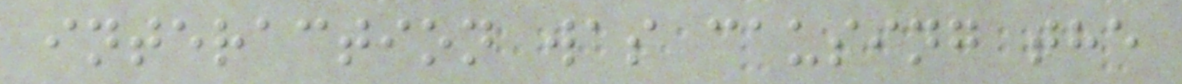interaction was causing the
